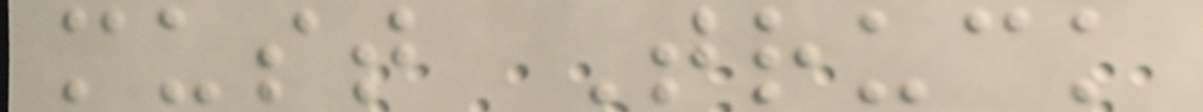must Truck
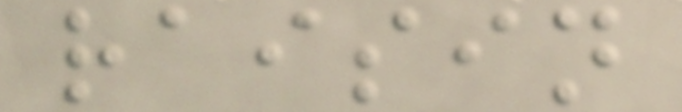raisin
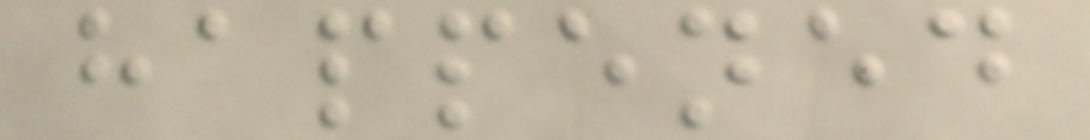happened
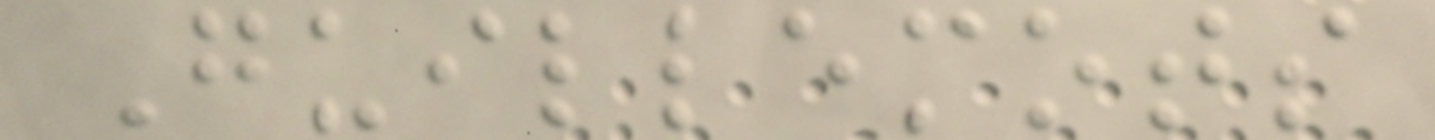Guillemots
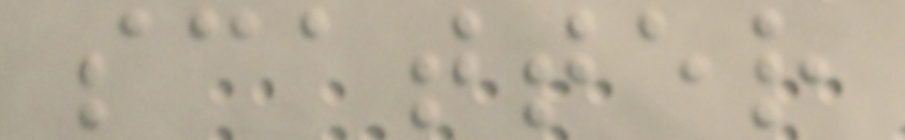scatter
